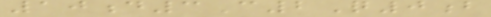10d3C2Q0b
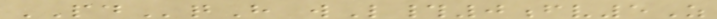PDqH wL#0fv5Z
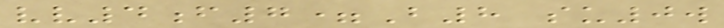vv4f7=B8 su0w
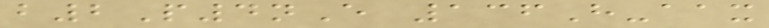b2P4nE 136H-aax
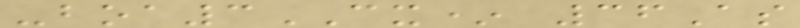-boa3CX* 36As
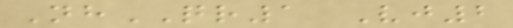NhQR1 Vj2
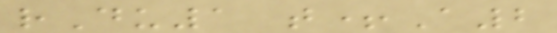rDu1 t+A2
